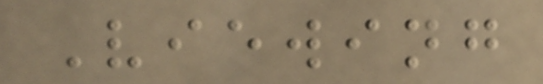Viewing
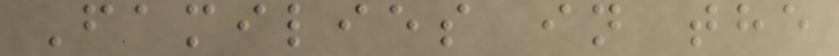Families in the
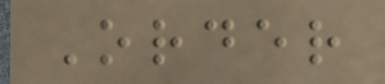Order
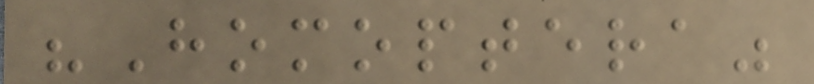"Homoptera"
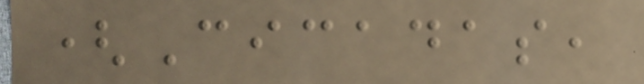(Cicadas,
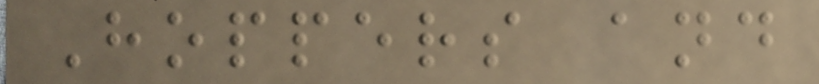Hoppers and
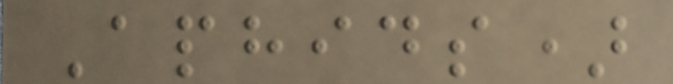Aphids)
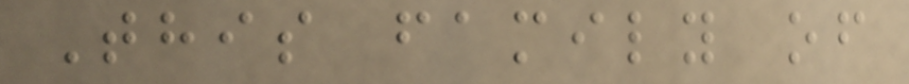This family of
